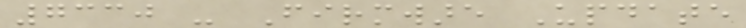7330 - Firmware Update
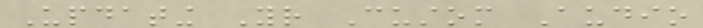Updating Your Custom Audio
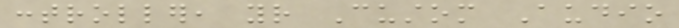controller, your Custom Audio
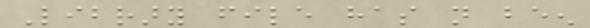Library file has not been
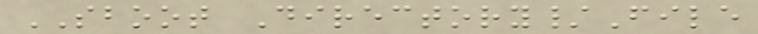SBOOT Directory/File
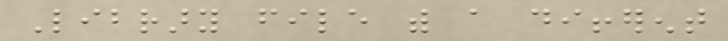Library file with a different
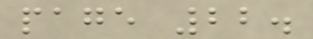page 22.
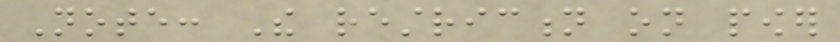Note: The restriction on power
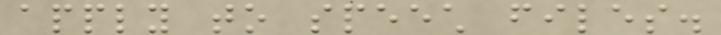apply to speech files.
